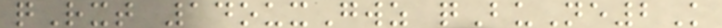qRxt 14ouxGwz qBuNe2K
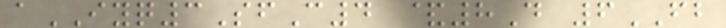aIYQ3SfC4 &8D 6FB
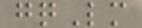gqLm
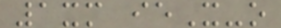1xm ieX-o
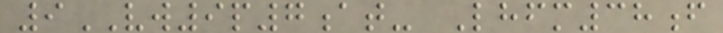9VW9p7at- Lhfm38f
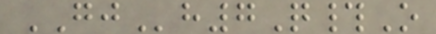GJh7Q#O
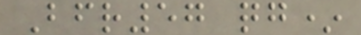Bfr57 qg*
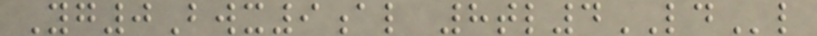Yg0Bwx9al 8tl4LDl
